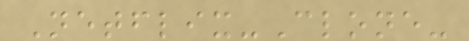Netflix-Clone-
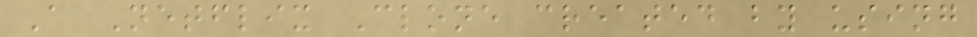A Netflix Clone created by using
